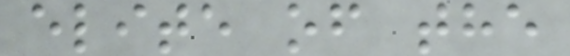elite of the
